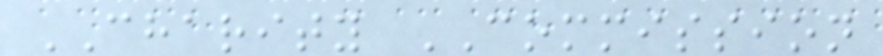CHARITY COMMISSION
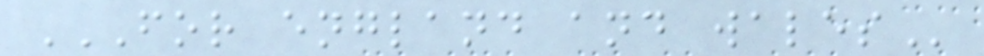FOR ENGLAND AND WALES
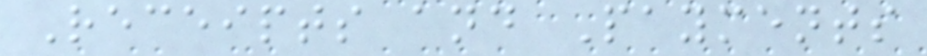Receipts and Payments
